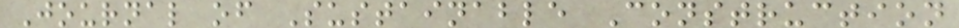Journal of Sustainable Construction
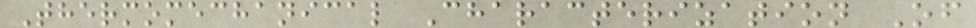Thermomechanical Characterization Of
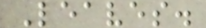Leaves.
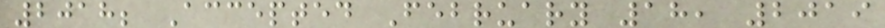2018; Accepted February 18, 2019
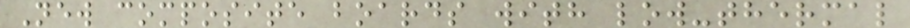New composite boards with low-thermal
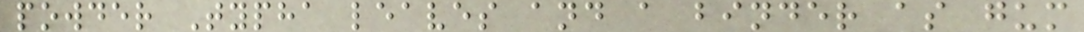powder Typha leaves and a binder as gum
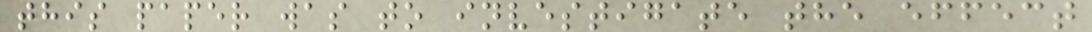this paper was to investigate the effect
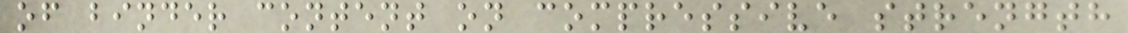of binder content on compressive strength
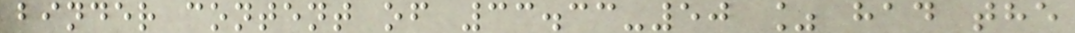binder content of 33.33-50 % had the
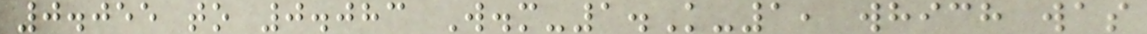0.055 to 0.083 W.m-1.K-1, which was
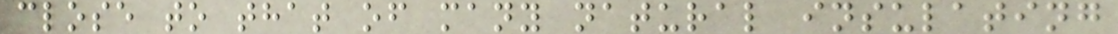close to that of many natural insulating
